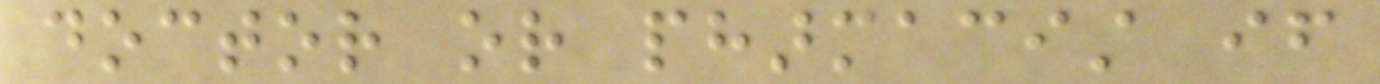doctor or pharmacist if
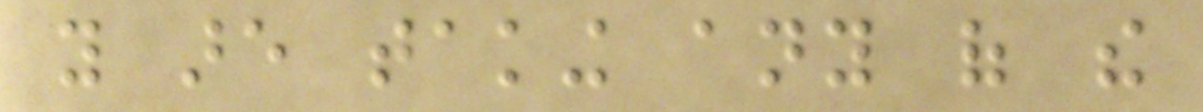you are taking any of the
